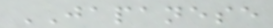JAPANESE
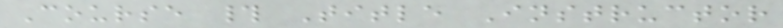Course # Title Instructor
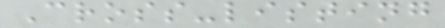Cross-listing
